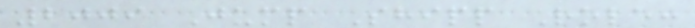2009 Jump Shipp Role:
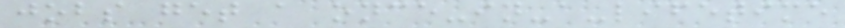jobs get a once-in-a-lifetime
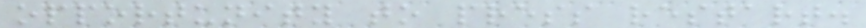opportunity to press restart.
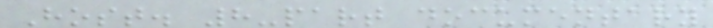Host. 8-part documentary
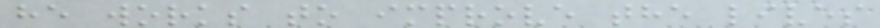he works to improve the lives
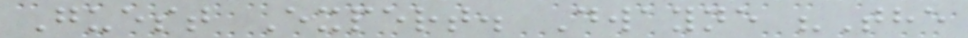Guest Expert. Dwayne "The
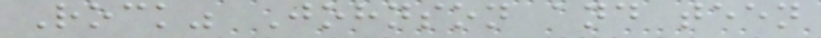Rock" Johnson and teen
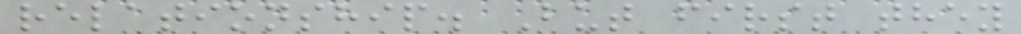relationship. But first they
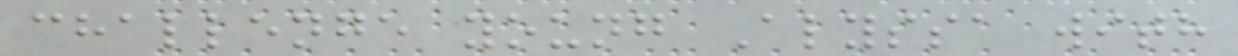challenge young Alyssa with
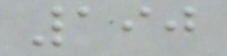190
